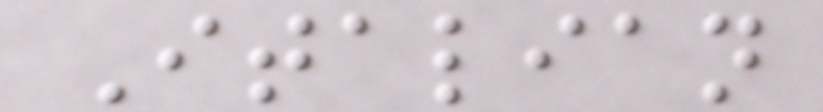Italian
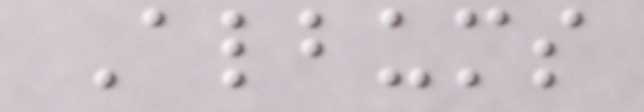Albums
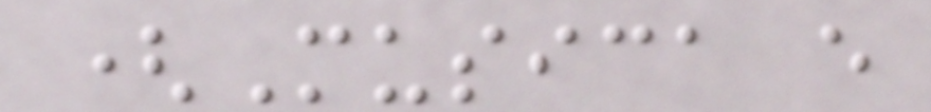(Musica e
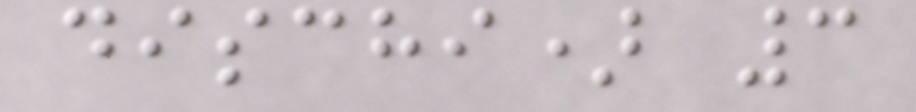dischi) 3
